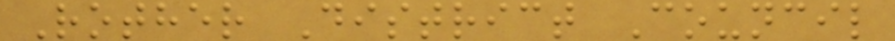Rother District Council
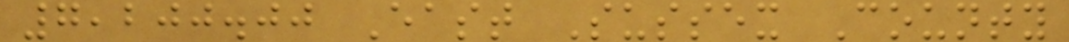7,200.00 East Sussex County
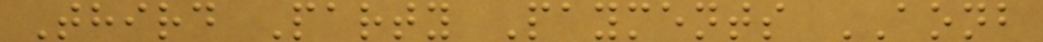Third Party Payments AONB
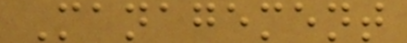Management
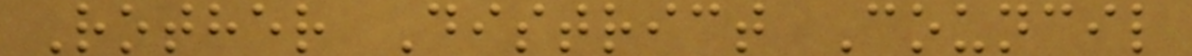Rother District Council
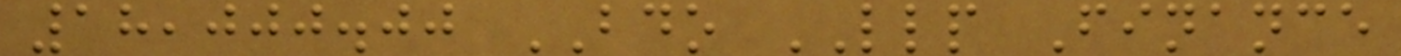18,000.00 BDO LLP Finance
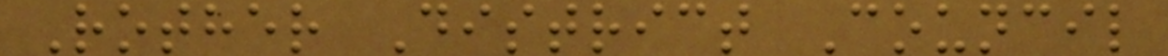Rother District Council
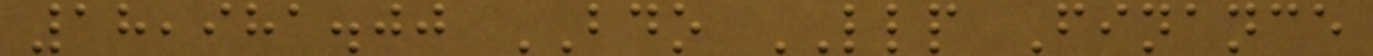18,981.00 BDO LLP Finance
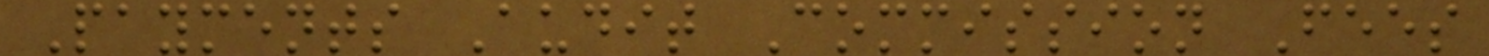Payments Audit Commission Fees
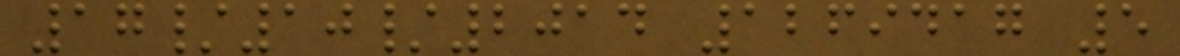17/10/2014 1269417 5
